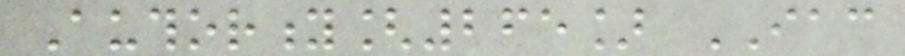Authority[265] IAC
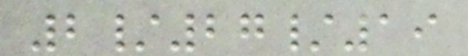2/27/19
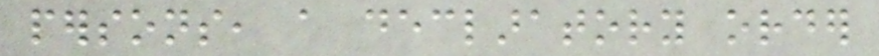persons, a declaratory order
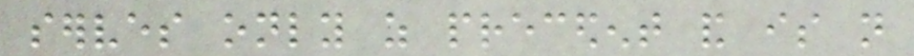serves only as precedent and is not
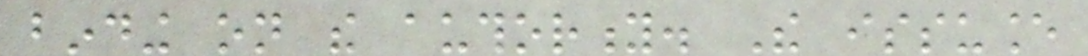binding on the authority. The issuance
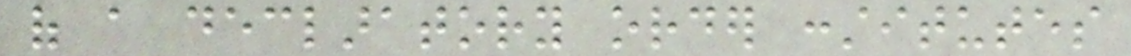of a declaratory order constitutes
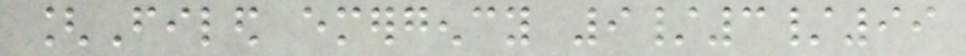[Filed emergency 9/3/99
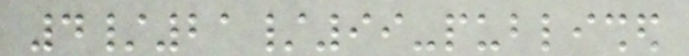4/21/99-published
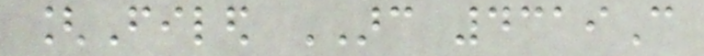[Filed ARC 4319C
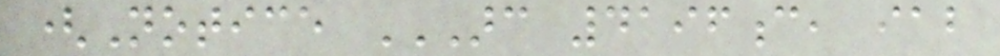(Notice ARC 4196C, IAB
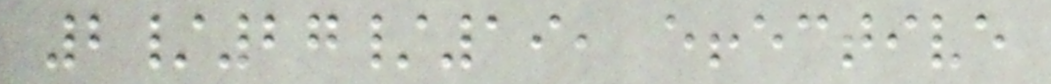2/27/19, effective
